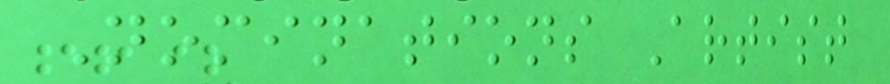Nominations Artist
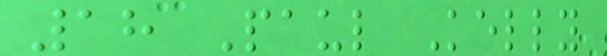18 Paul Kelly
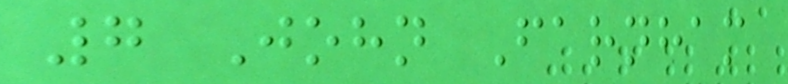7 John Farnham
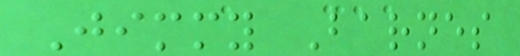Jimmy Barnes
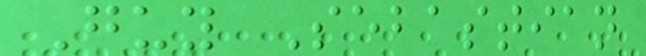Guy Sebastian
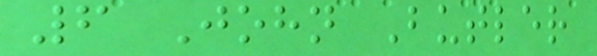6 John Butler
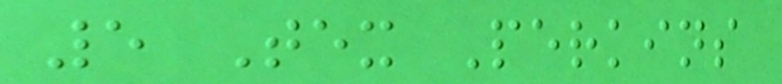5 Tex Perkins
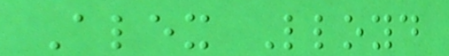Alex Lloyd
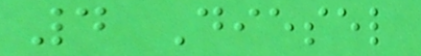4 Diesel
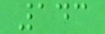143
